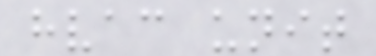hvac unit
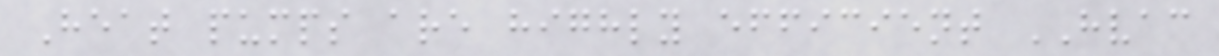Heat pumps are highly efficient HVAC
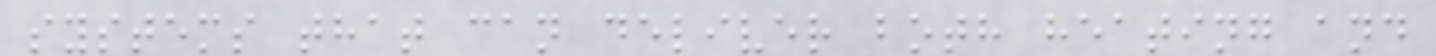systems that can deliver both heating and
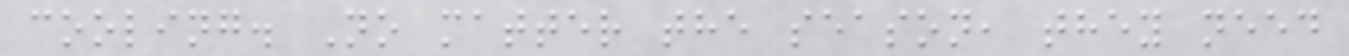cooling. No matter the season, they need
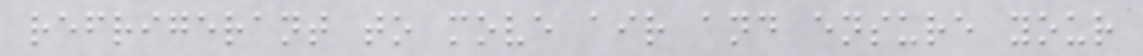refrigerant to move air and ensure your
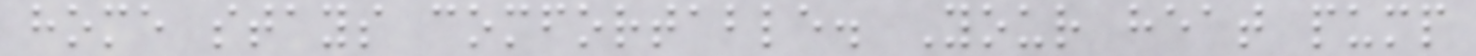home stays comfortable. Your heat pump
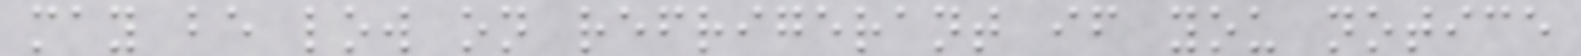may be low on refrigerant if you notice
